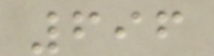696
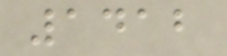1412
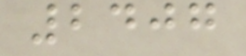2407
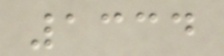1334
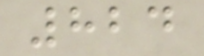824
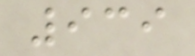939
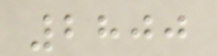2800
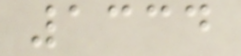1334
